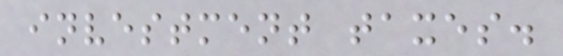investment taxes.
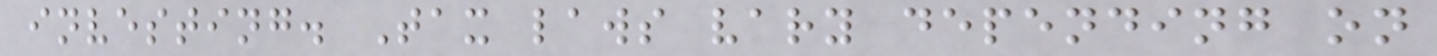investing. Tax laws vary depending on
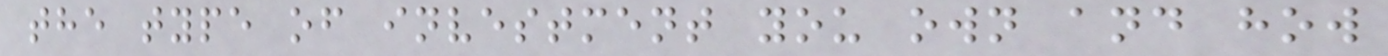the type of investment you own and how
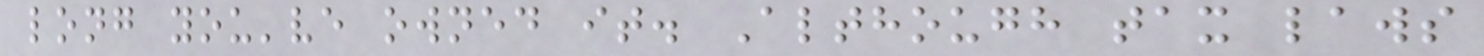long you've owned it. Although tax laws
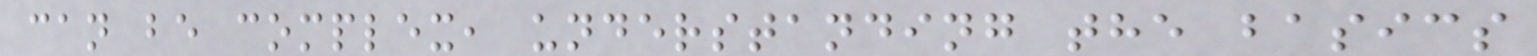can be complex, understanding the basics
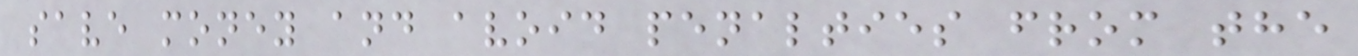save money and avoid penalties from the
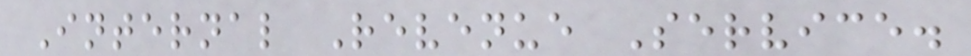Internal Revenue Service.
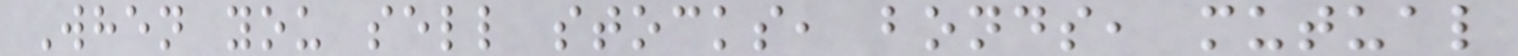When you sell stocks, bonds, mutual
